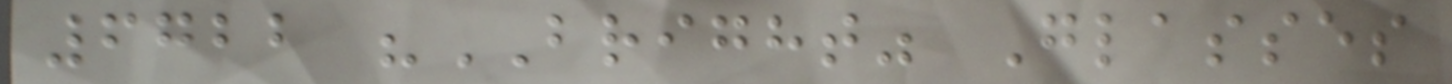6722 "BRIGHT" Glasses
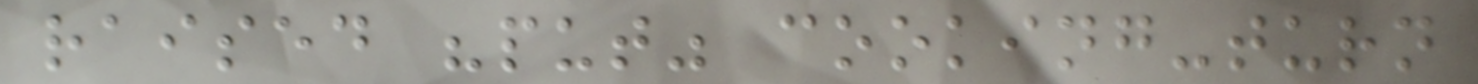raised "put" cooking-turn
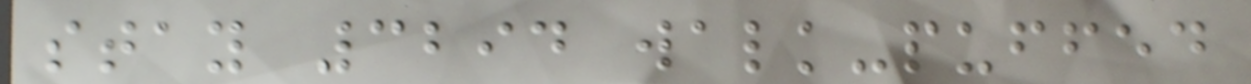stay 3294 walk-puffed
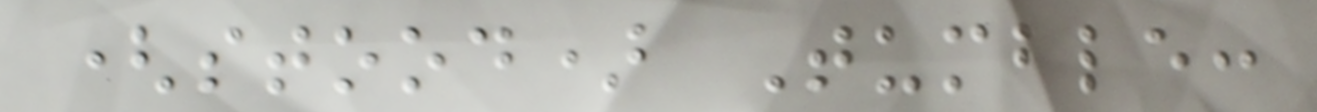(stood) Tumble:
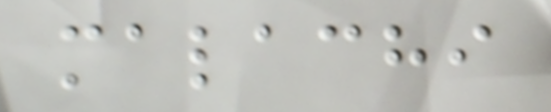malachi
